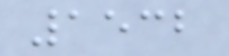1532
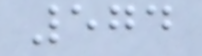574
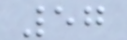57
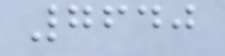7640
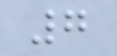7
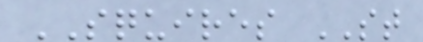SQUIRES ST
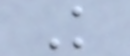K
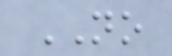NO
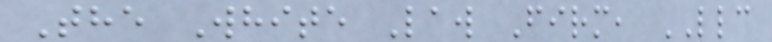The White Law Firm, LLC
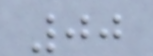00
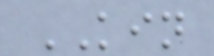KIN
